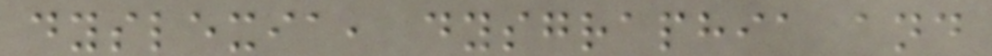dyslexia, dysgraphia and
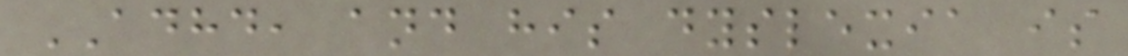ADHD, and his dyslexia is
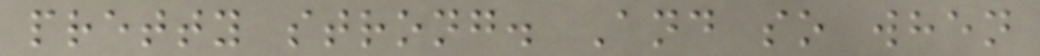pretty strong. And so when
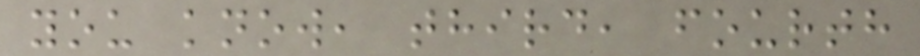you know, third, fourth
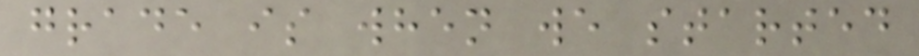grade is when we started
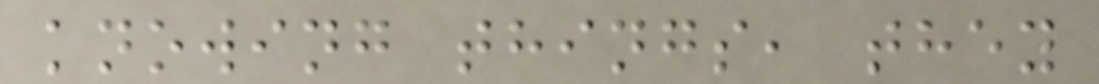knowing things, they
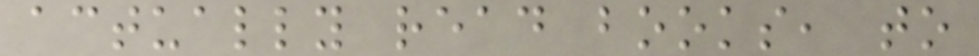actually read books, to
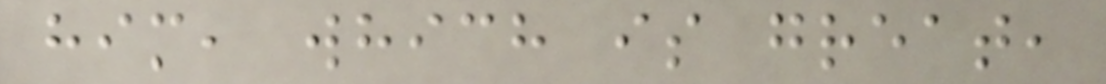him, which is great,
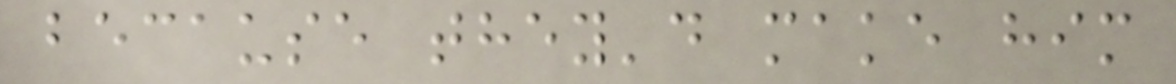because they'd make him
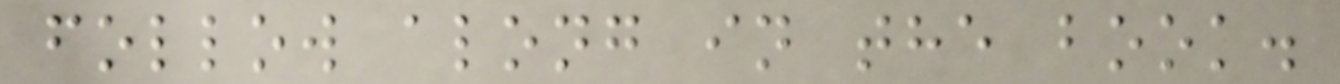follow along in the book.
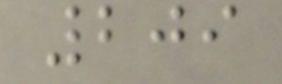209
